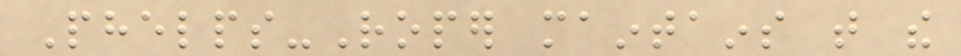Phelps-Roper maintains that the
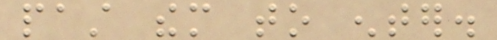past them to enter.
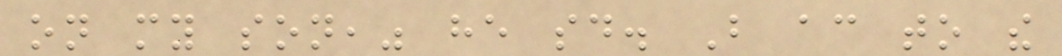on my son," he said. But according to the
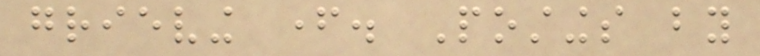grieving father. Postings by
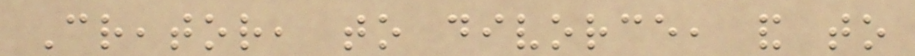Creator, to divorce, and to
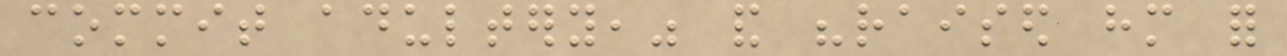commit adultery," and "raised him for
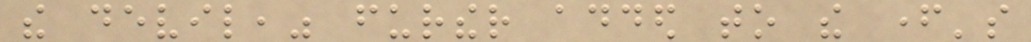the devil," further added to the father's
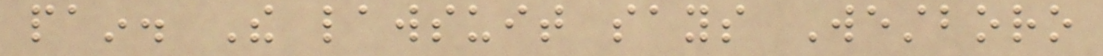pain. The lawsuit says Westboro
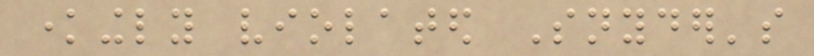knowingly violated Snyder's
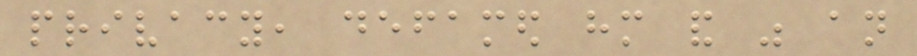privacy, defamed him and was an
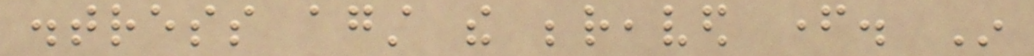distress against the bereaved father. In
